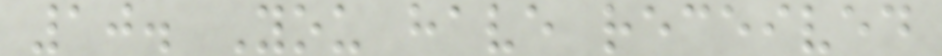10. You have received
